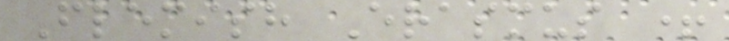Flemish Erasmus +
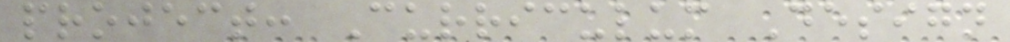project: Curriculum Design
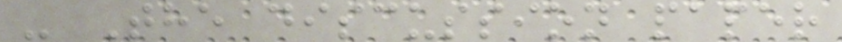- The discussion paper
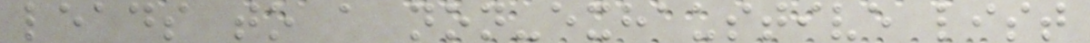leads to a non-exhaustive list
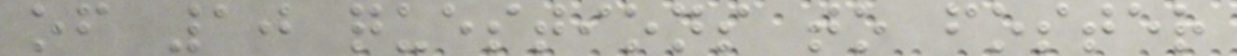of 10 questions to foster
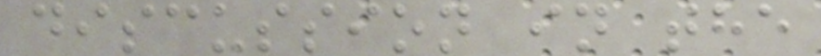discussion in the
